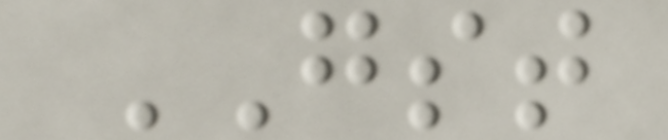GST
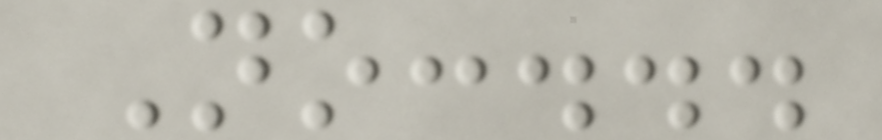No:...
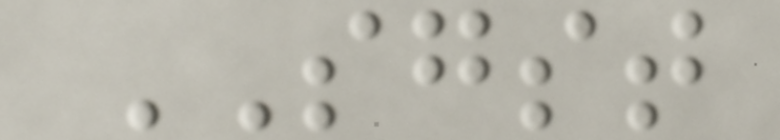SGST
